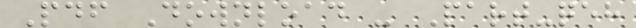Pdf Download - Part-qeh
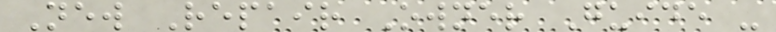New Repair Owner Guide -
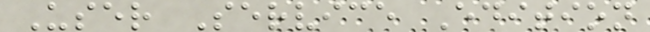User Service Edition
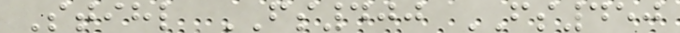Stihl FS400 FS450
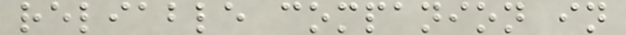reliable companion in
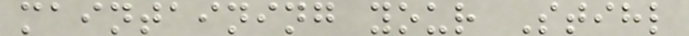maintaining your Stihl
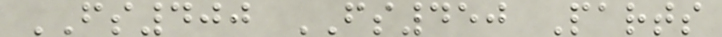FS400 FS450 Parts
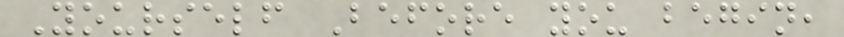Yourself Before you begin,
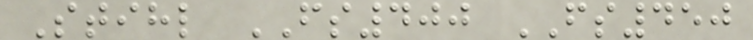Stihl FS400 FS450
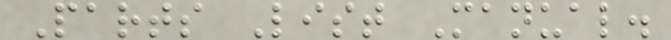Parts List Manual.
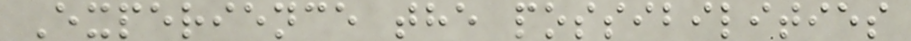Experience the possibilities
